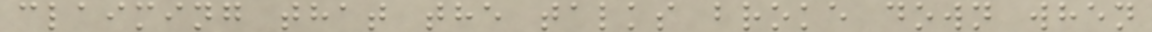claiming that the talks broke down when
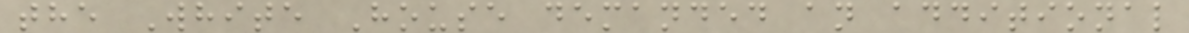the White House demanded an additional
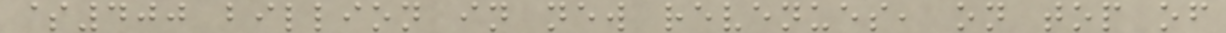$400 billion in new revenues, on top of
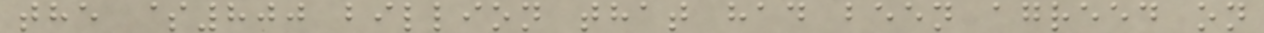the $800 billion that had been agreed on
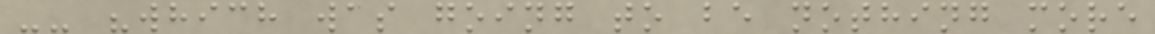-- "which was going to be nothing more
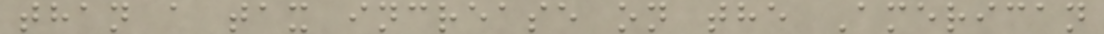than a tax increase on the American
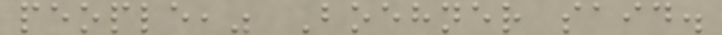people," Boehner said.
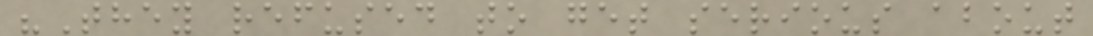"They refused to get serious about
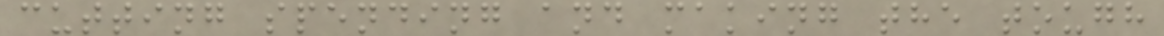cutting spending and making the tough
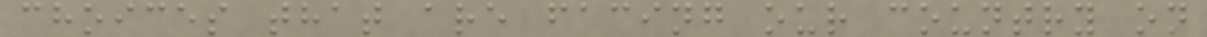choices that are facing our country on
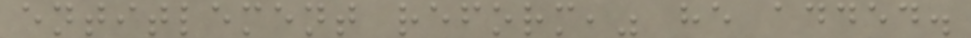entitlement reform," he added.
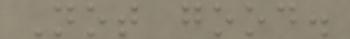Not good.
